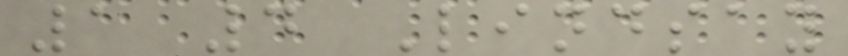1 4 Lindsay
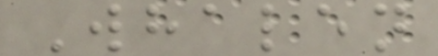Whalen
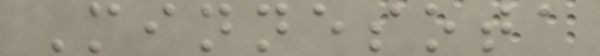Minnesota
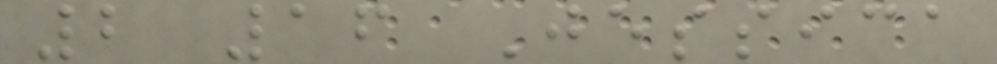2 16 Jessica
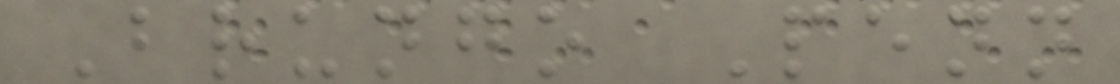Brungo Penn
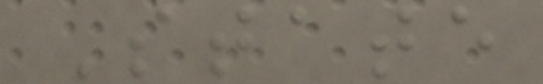State
